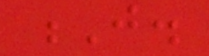J.
